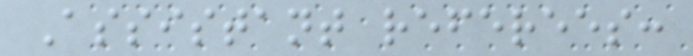Assistant referees:
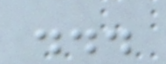...
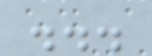...
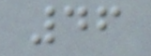46
